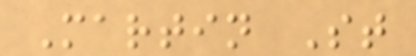Martin St
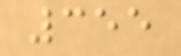355
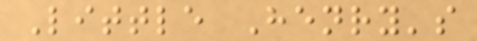Little Henry's
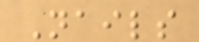Nails
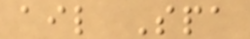ail Spa
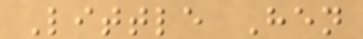Little Hen
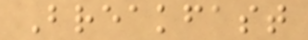Breakfast
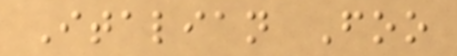Italian Foo
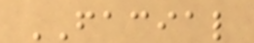FACIAL
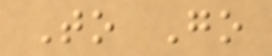To Go
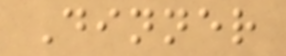Dinner
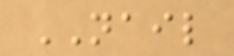NAIL
